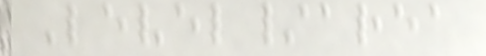Level/area
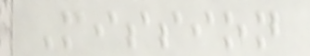Mission
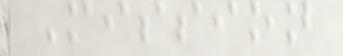Mission
